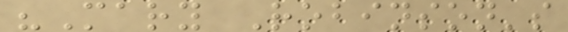"Mary Robinson's
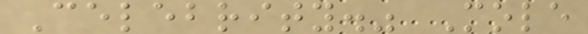Celebrity." Mole
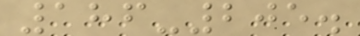186-205.
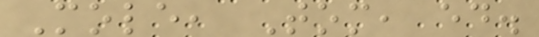Mole, Tom, ed.
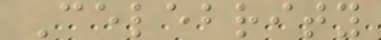Celebrity
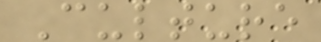Culture
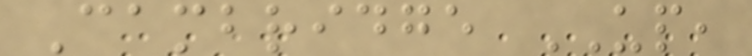Cambridge UP,
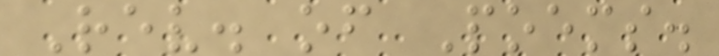Rev. of Poems.
